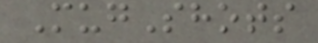MugShots
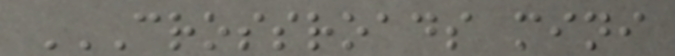CROSSROADS MINI
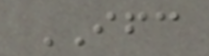IFC
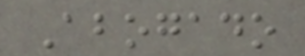Abogado
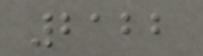2122
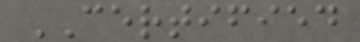CERTIFIED
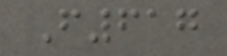F617
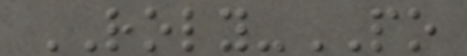ROLY-PO
